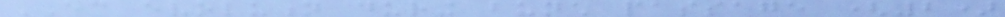EC evolution during bunch passage (2)
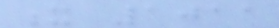x 1011
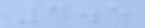4.5
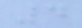4
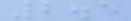2.5
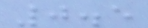0.5
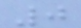0
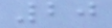20
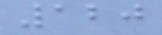120
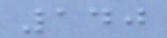140
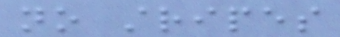no stripes
